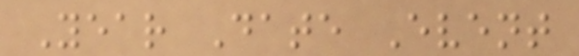Year Date Event
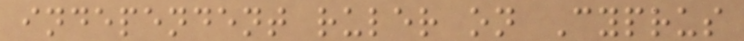independent ruler on Cyprus
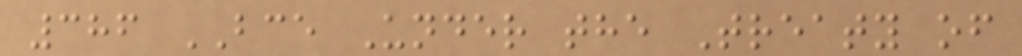386 BCE Under the Treaty of
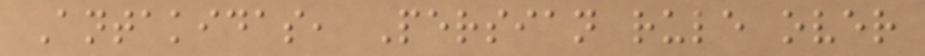Antakidas, Persian rule over
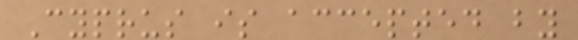Cyprus is accepted by
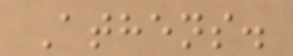Athens.
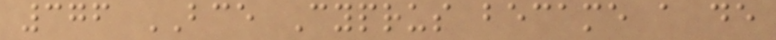376 BCE Cyprus became a de
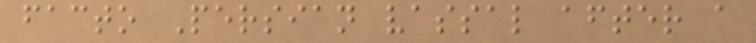facto Persian vassal after a
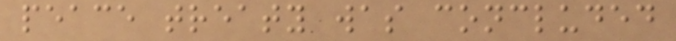peace treaty was concluded
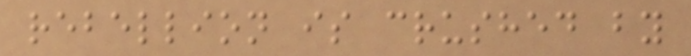rebellion is crushed by
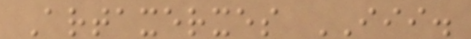Artaxerxes III.
